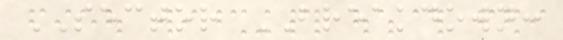SECTOR BREAKDOWN:
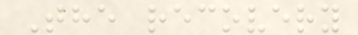The recovery
